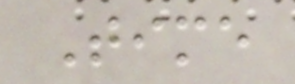Time
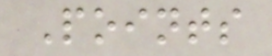Points
